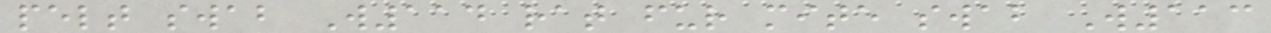pelt swab W114 rat fur mite swab W113
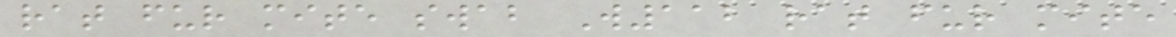rat fur mite swab W112 rat fur mite
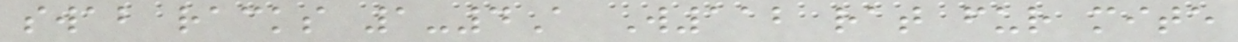swab racks 1-4A W112 rat fur mite
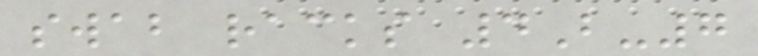swab racks 4B-7
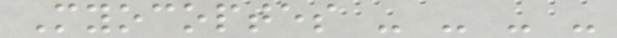Myocoptes - - - -
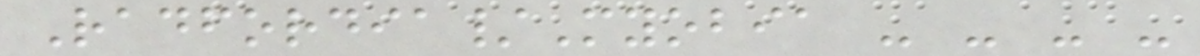Radfordia/Myobia - - - -
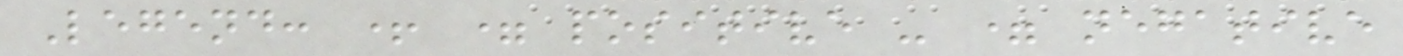Legend: + = positive - = negative
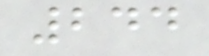244
